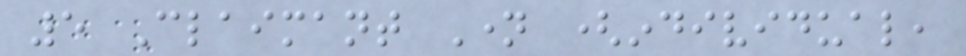5 Claimant Name (individual,
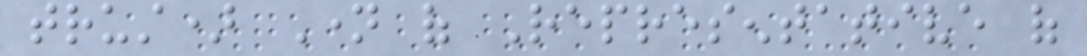trust) Name of Representative of
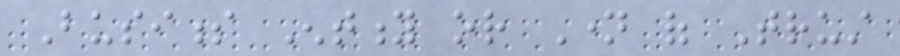Business Entity or Name of Trust
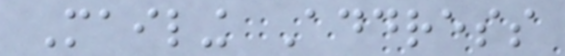Mailing Address
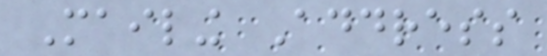Mailing Address
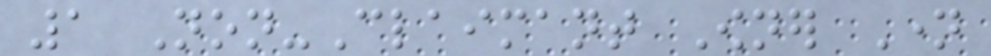1 Non-Claimant Owner Name
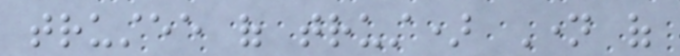trustee of trust) Name of
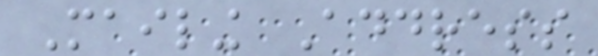Mailing Address
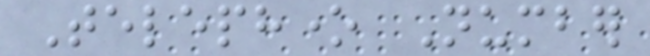Telephone Number
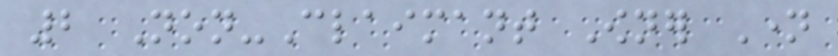2 Non-Claimant Owner Name
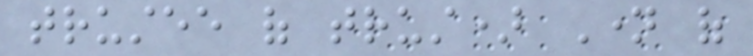trustee of trust) Name of
